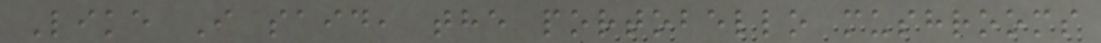Like I said, the portobello mushrooms
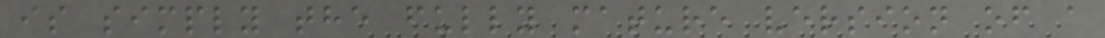is simply the fully mature version of a
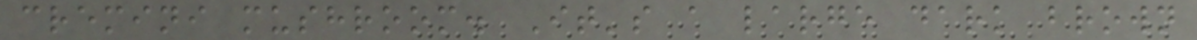cremini mushroom. It's a large dark brown
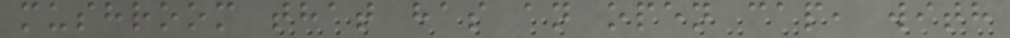mushroom that has an open cap, with
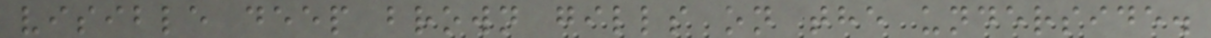visible deep brown gills on the underside.
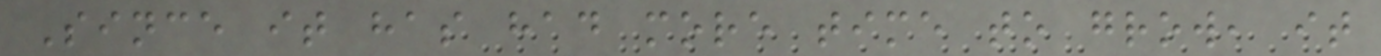Since it has had more time to grow, it
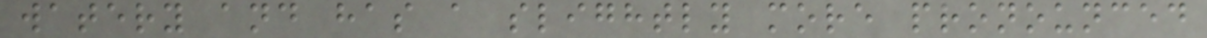watery and has a slightly more pronounced
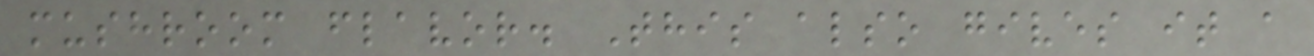mushroom flavor. This also gives it a
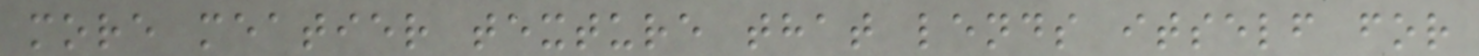more meatier texture that lends itself for
